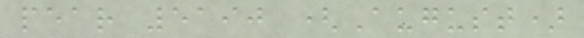pear 5190 (August)
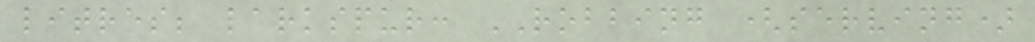litres; larkspur: ROBBING (serving)
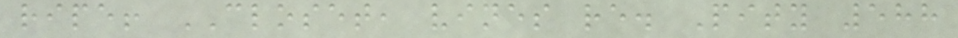ripe! CLOSET, vines re. Pity 588
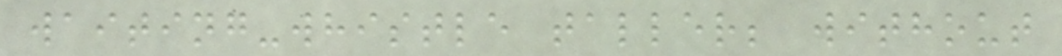waiting-whistle taller; without
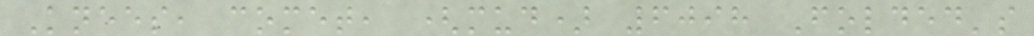Knees, comet, (mud) 6098 Folded's
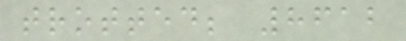trotted; 8612
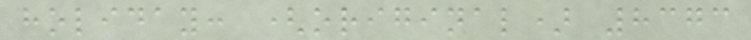holiday: (original) 8373
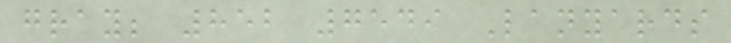gray; 852 7549 Lanyards
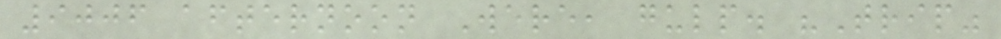9006 afternoon Were, gulp. "Trip"
